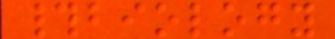#biology
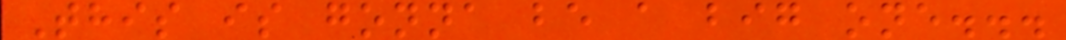This is gonna be a big one...
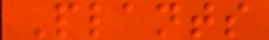Plants
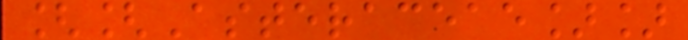[[Asteraceae]]
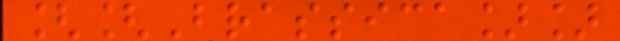[[Brassica]]
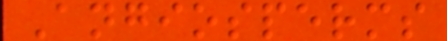Angiosperms
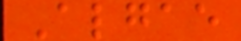Algae
